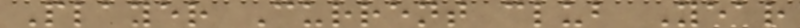Player Current club Year
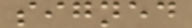signed
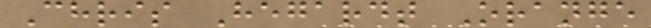Chris Hegardt Orange
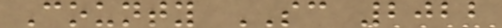County SC 2022
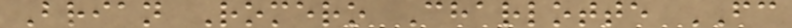Brian Romero Charlotte FC
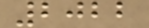2022
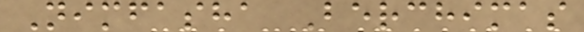Nimfasha Berchimas
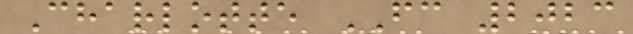Charlotte FC 2023
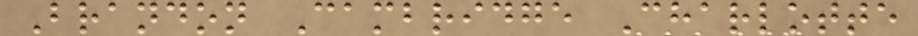Brandon Cambridge Charlotte
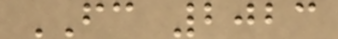FC 2023
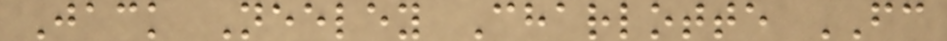Jack Neeley Charlotte FC
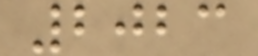2023
